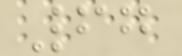67
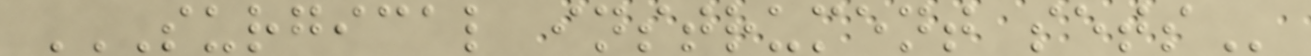SURGICAL INSTRUMENT SETS
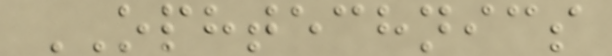OPHTECHNICS
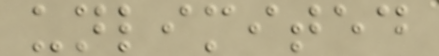unlimited
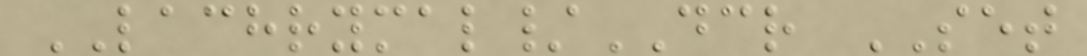LACHRYMAL/DCR SET
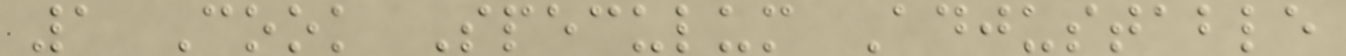1 Cook Speculum Adjustable
